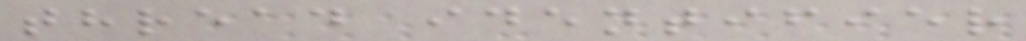thread identifier
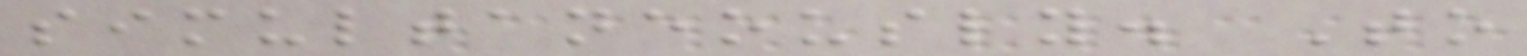simultaneously. To
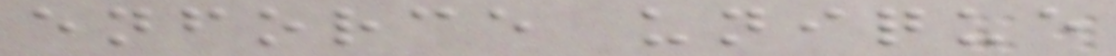enforce unique
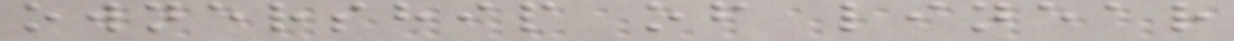ownership of linear
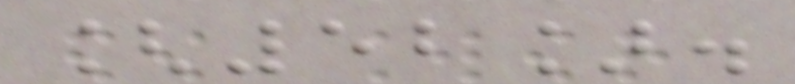[52].
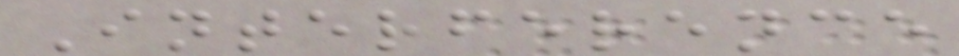Interference
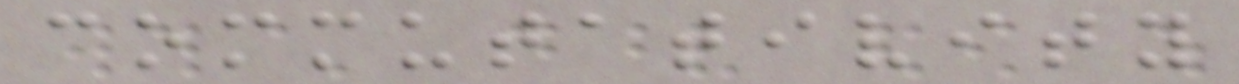commutativity
